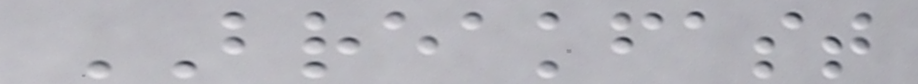BREAKFAST
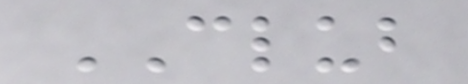CLUB
